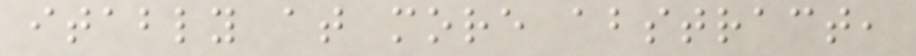itably at more abstract,
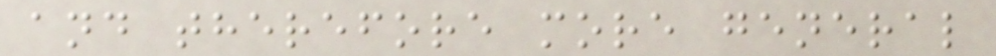and therefore more general
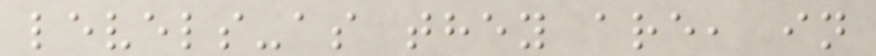levels-as they are, in
